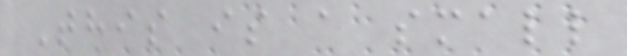This is a small
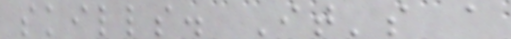skills. It's a
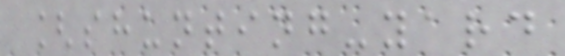[shunting-yard
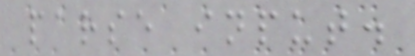parse input.
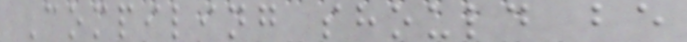Compiling should be
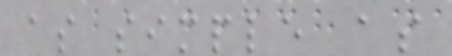as simple as
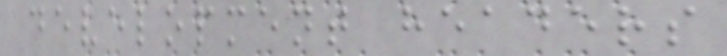development headers
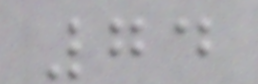74
